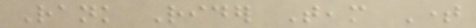Rank Rider Team Time
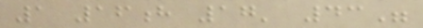1 16h 17' 43"
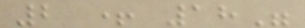2 + 18"
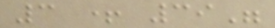3 + 39"
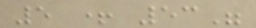5 + 53"
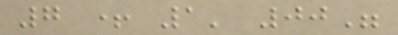7 + 1' 00"
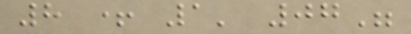8 + 1' 07"
